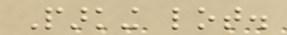Parking lot.
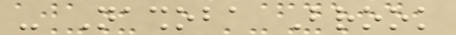- Nashoba Brook
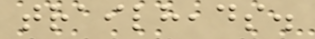trailheads.
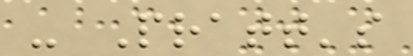- Pratt's
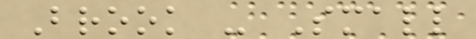Brook - Small
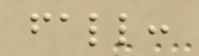fall:
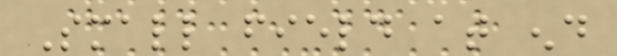Small field at end
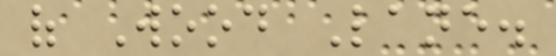of Wood Lane.
